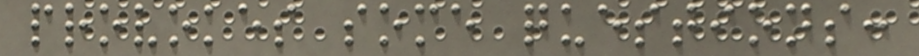provokes some questions:
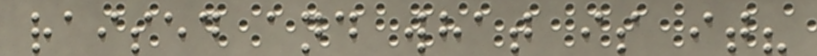raised and what is it?
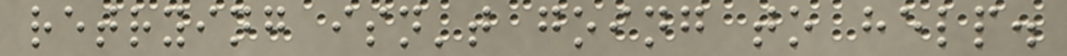retrying isn't going to help.
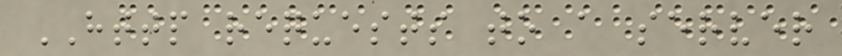HTTP requests to a server
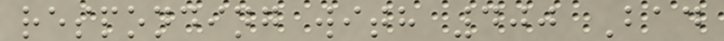responding with 400 Bad
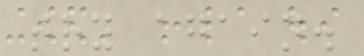try again.
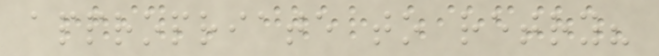appropriate to retry?
